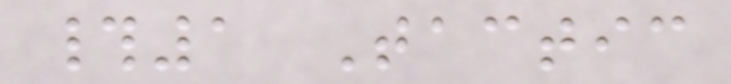#1 Tactic
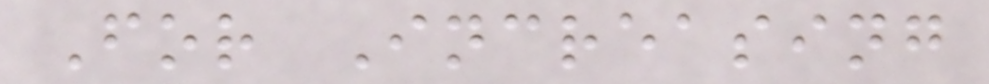For Increasing
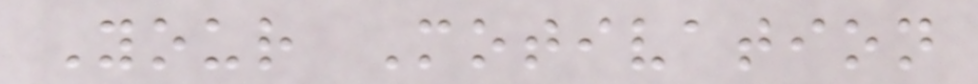Your Motivation
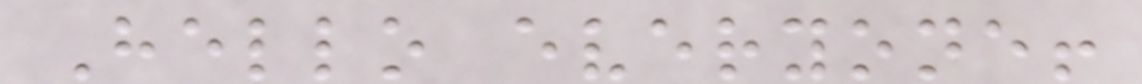Hello everyone!
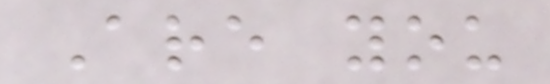Are you
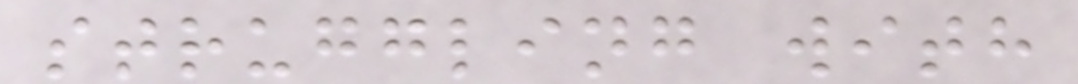struggling with
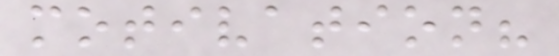motivation?
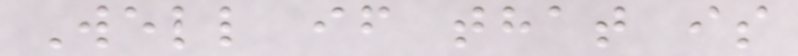Well if that is
